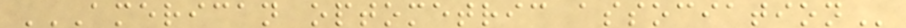AMERICAN OPTOMETRIC ASSOCIATION
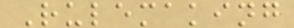Rulemaking
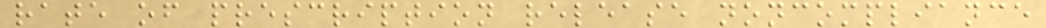rate of prescription release noncompliance
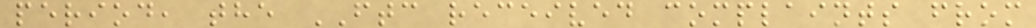period, the FTC received complaints from
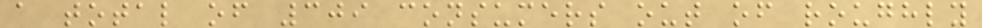a total of 309 consumers out of roughly
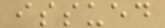issued
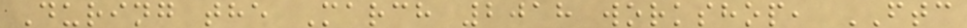During the March 2018 workshop, FTC
